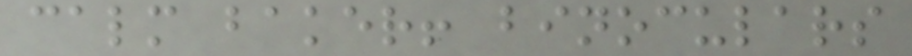calm baker! binoculars
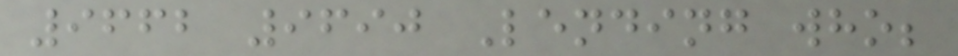9662 9690 Lending who;
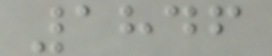1846
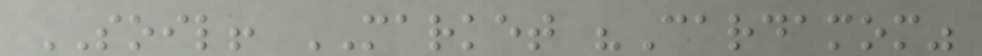SOIL! MARKET "Cardamom"
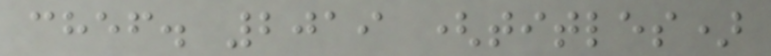chef. 2019 (titles)
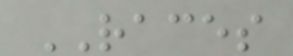RACES
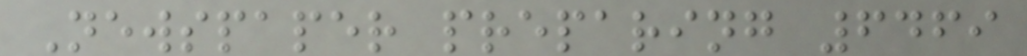Newspaper preparing 6469
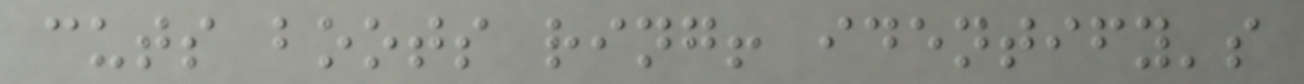cuts boots ring! identify's
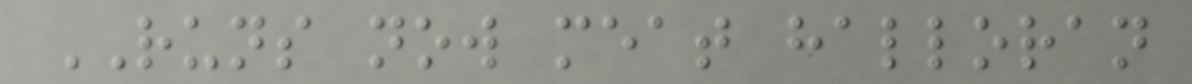RUNS now meat halloran
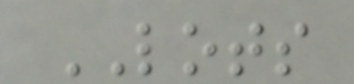LOTS
